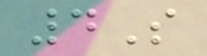4S
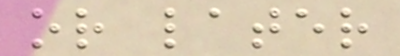or later
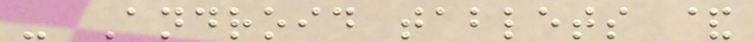- Android tablets &
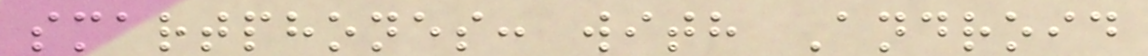smartphones: with Android
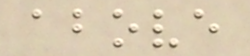above
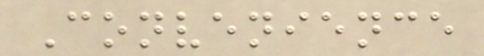Convenience
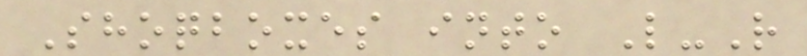Shoqboxes into L-R
